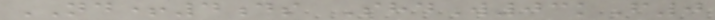ND+4ds ShdW03kF0
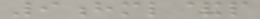9hml&p
